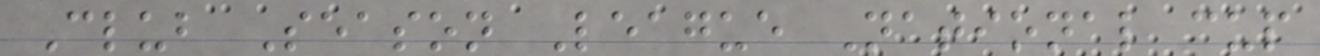Club Season League National cup
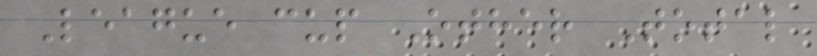League cup Other Total
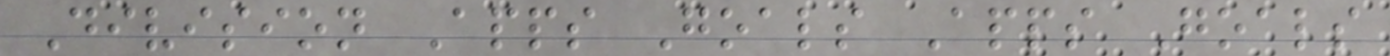Division Apps Goals Apps Goals
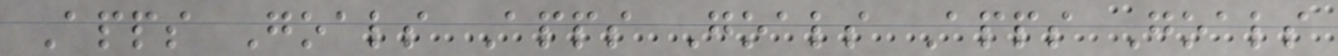Apps Goals Apps Goals Apps Goals
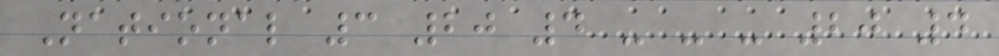National 3 20 4 - - - 20 4
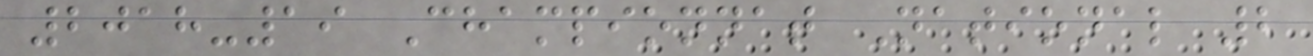2018-19 Championnat National 2
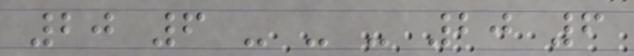20 6 - - - 20 6
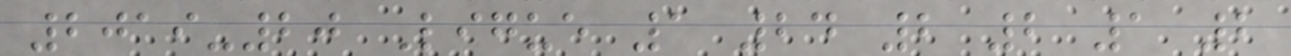2019-20 Ligue 1 24 2 2 1 2
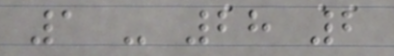1 - 28 2
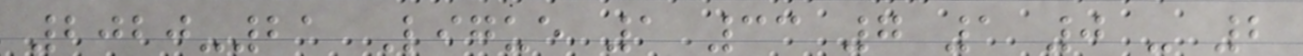2020-21 Ligue 1 33 7 1 0 - 2
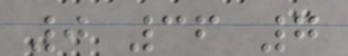0 36 7
